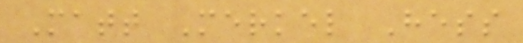Matt Merkel Hess
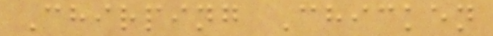Chirping Chicken
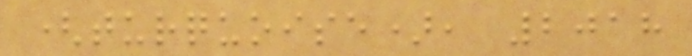(turquoise), 2018
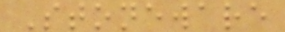Stoneware
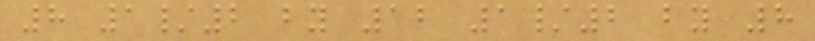8 1/2 by 12 1/2 by 8
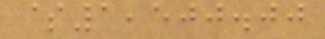$1,500.00
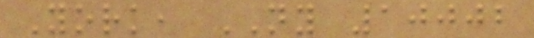York, NY 10002
